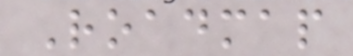Roadmap
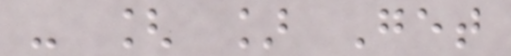- [ ] Get
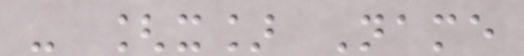- [x] Name
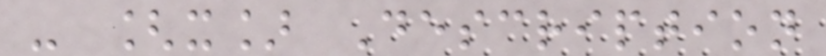- [x] Description
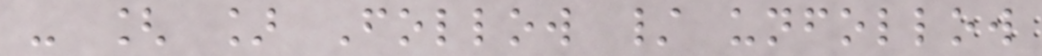- [ ] Follow / unfollow
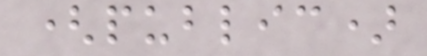(public)
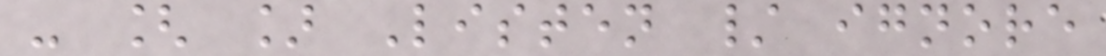- [ ] Listen / ignore
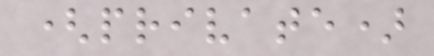(private)
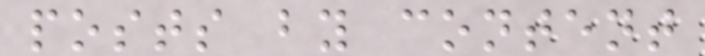posts by content
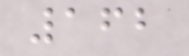162
